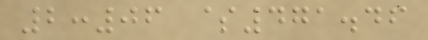2:06 $471.46
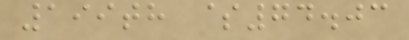199th $74.03
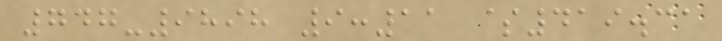747-9898 9:11 $419.31
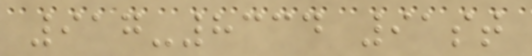917-8334 91st
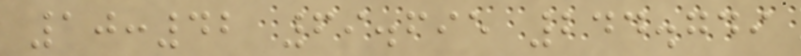10:42 69.695 244.749
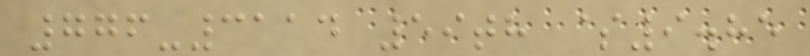776-3114 59th $9.85
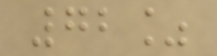72%
